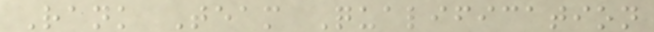Rank Team Qualification
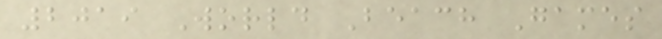2019 World Beach Games
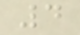4
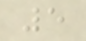5
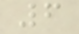6
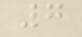7
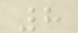8
